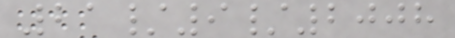21/9/2008
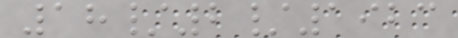18/2/1923
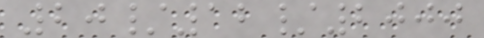20/12/2000
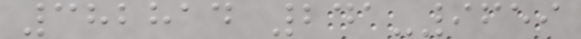382814 241-9659
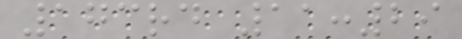173rd 11:29
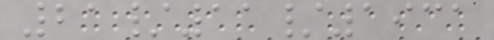21/11/1931
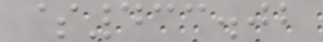$433.02
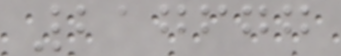217677
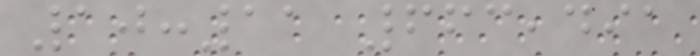10:11 663,491
